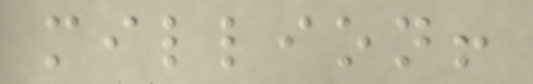million!
